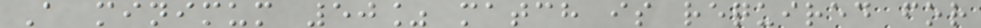A minimum 50% match is required for
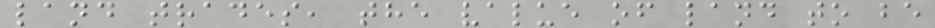land trades, the value of land to be
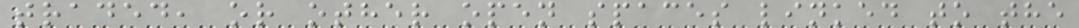traded, or other open spaces linked to the
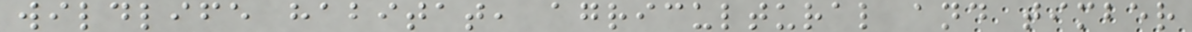wildlife habitat, agricultural and timber
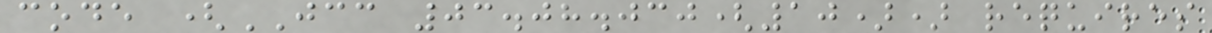code (JCC 03.08.030(10)) requires
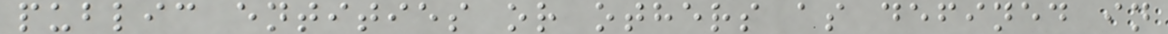public entities or others as defined in
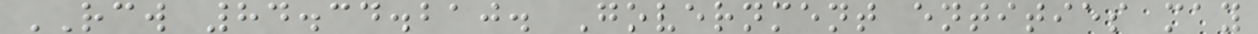RCW 84.34.210. Government entities may
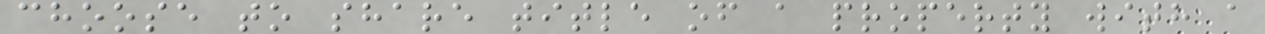choose to share title of a property with a
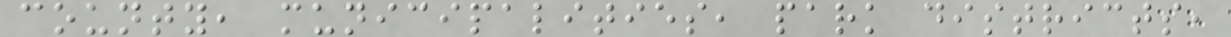county, municipalities, park districts,
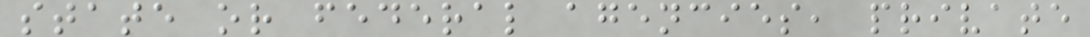state or federal agencies, private
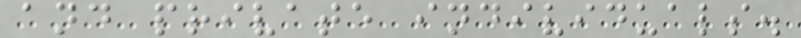and private individuals.
